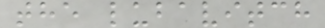the lubavitch
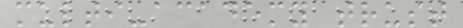multi-academy trust
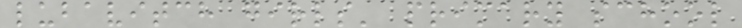lubavitch girls' primary school
